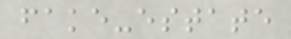fake-estate
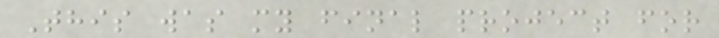This was my final project for
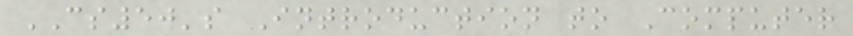CS50's Introduction to Computer
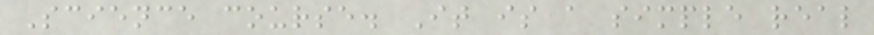Science course. It is a simple real
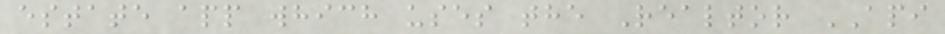estate app which uses the Realtor API
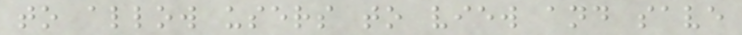to allow users to view and save
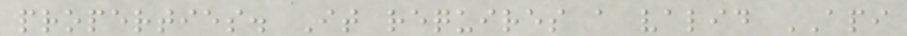properties. It requires a valid API
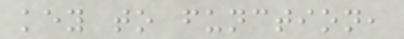key to function,
